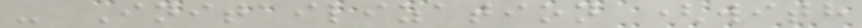- Initailization (with
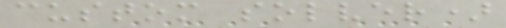custom solver)
